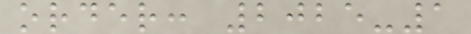order: 2025-1
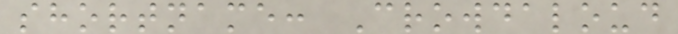shortname: Crowdaloud
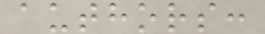authors:
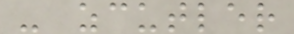- zcutler
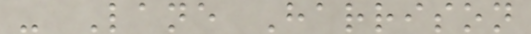- Lane Harrison
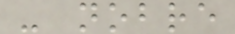- nobre
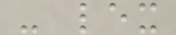- lex
